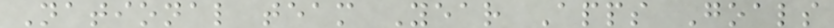National team Year Apps Goals
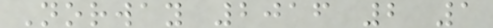Norway 2016 2 1
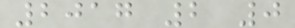2017 2 0
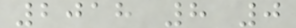2018 8 0
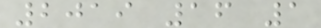2019 16 1
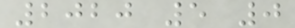2020 5 0
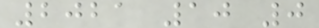2021 10 0
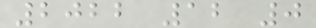2022 12 0
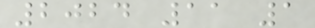2024 11 1
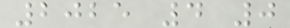2025 4 0
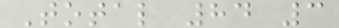Total 84 3
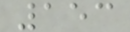153
